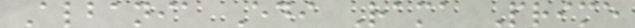Albania Edi Rama Prime
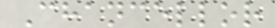Chancellor
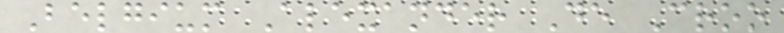Belgium Alexander De Croo
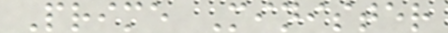Prime Minister
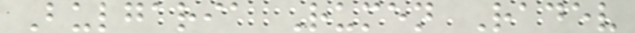Bulgaria Rumen Radev
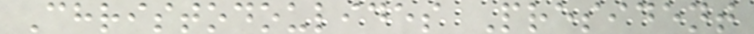Christodoulides President
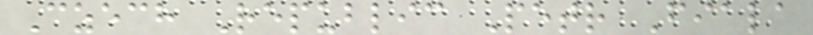Czech Republic Petr Fiala
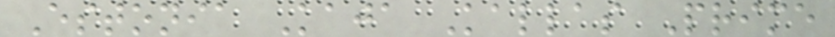Estonia Kaja Kallas Prime
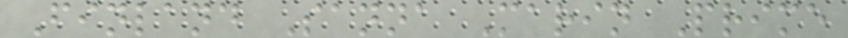Finland Sanna Marin Prime
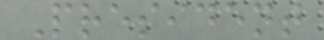President
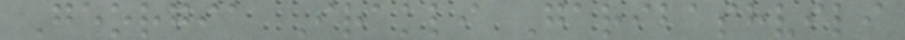Georgia Irakli Garibashvili
